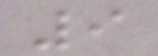9
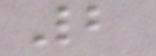2
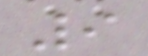9
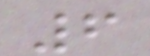6
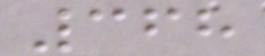368
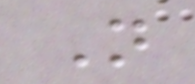N
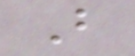B
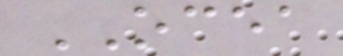OCEA
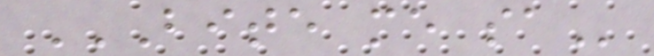BITE ME SA
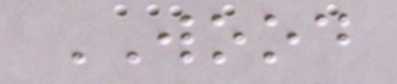WOOD
